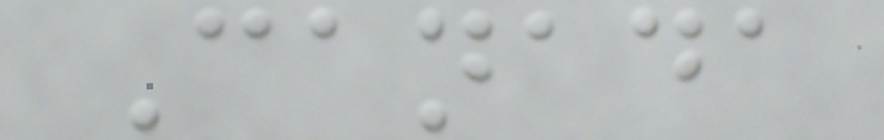Canada
